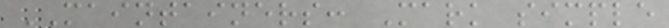MAINTAINERS: Mark simple
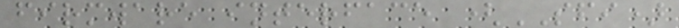firmware interface (SFI)
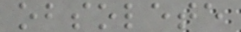obsolete
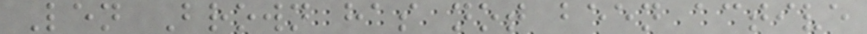Len Brown has not been active
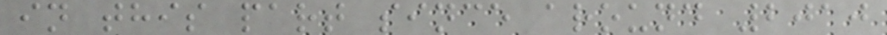in this part since around 2010
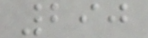290
